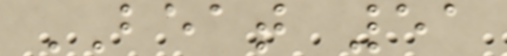BEAT 51
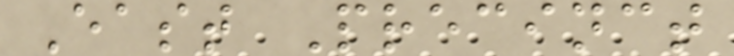East Precinct
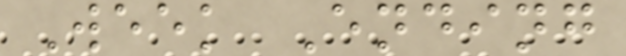Week Ending
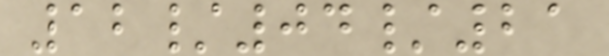12/04/21
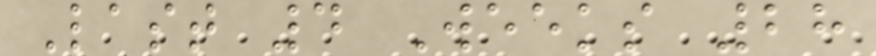Last 4 Weeks 28
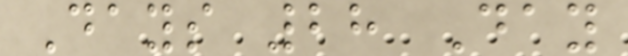Days 28 Day
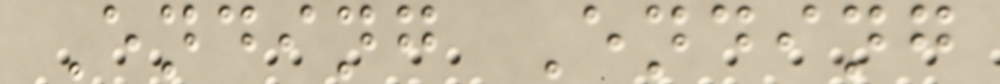Ending Ending
